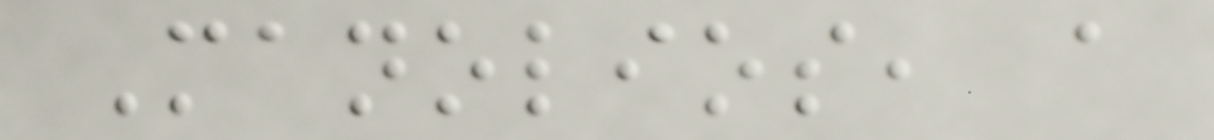Manolios, a
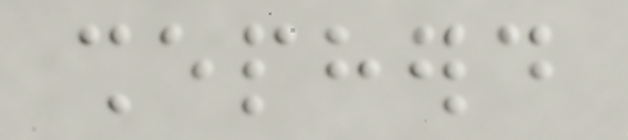shepherd
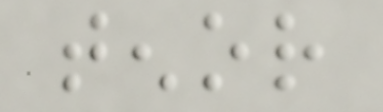tenor
